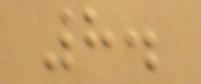8.
